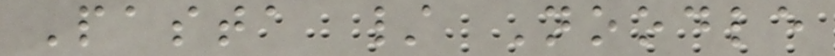Pasta / Noodle
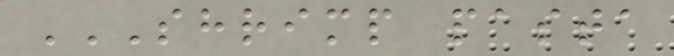SHRIMP PASTA
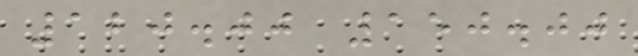120.00 150.00
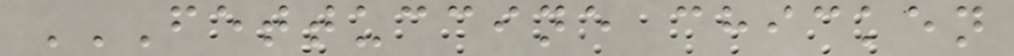FETTUCCINE CHICKEN
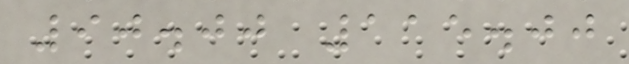90.00 115.00
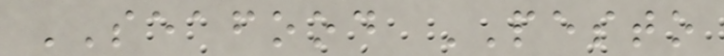SEAFOOD PESTO
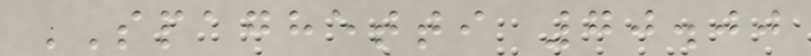SPAGHETTI 70.00
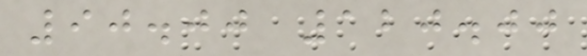90.00 120.00
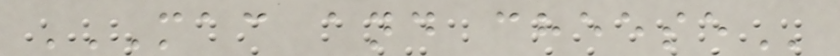MAC AND CHEESE
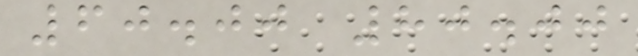60.00 80.00
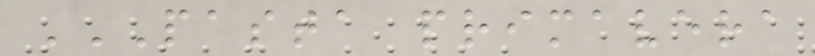PASTA PRIMAVERA
